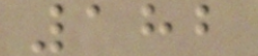182
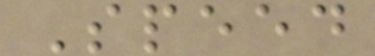Speed
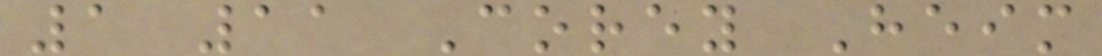1 11 Corey Heim
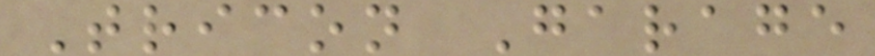Tricon Garage
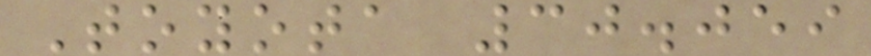Toyota 30.059
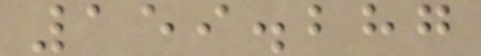159.287
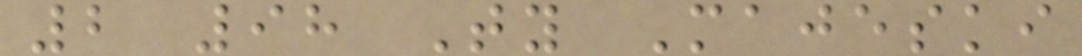2 98 Ty Majeski
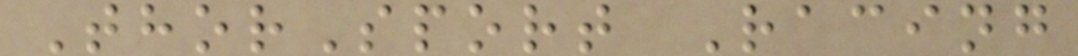ThorSport Racing
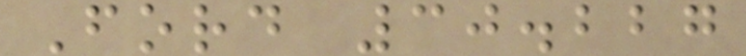Ford 30.227
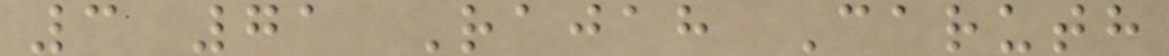3 71 Rajah Caruth
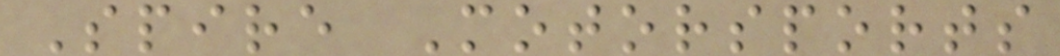Spire Motorsports
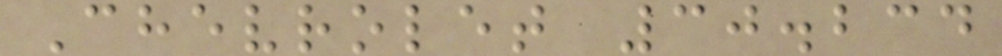Chevrolet 30.234
